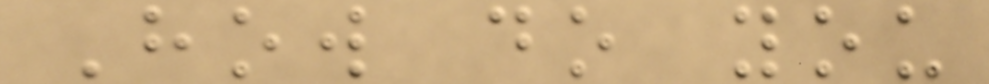How do you
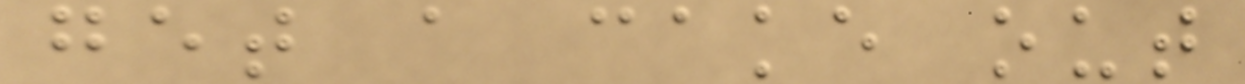get a cake out
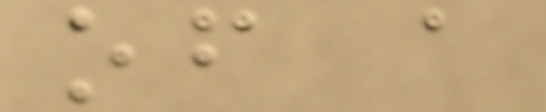of a
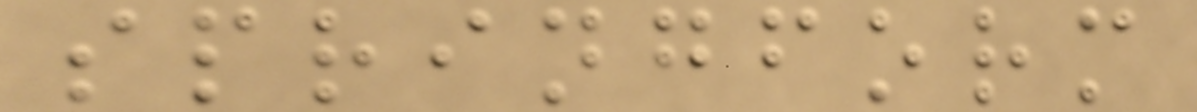springform
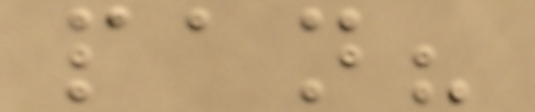pan?
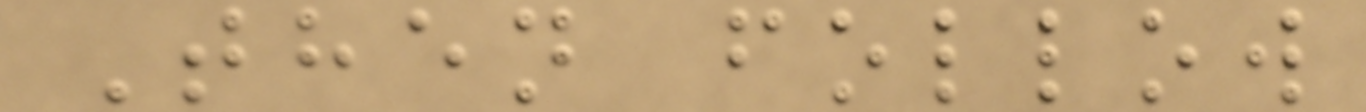Then follow
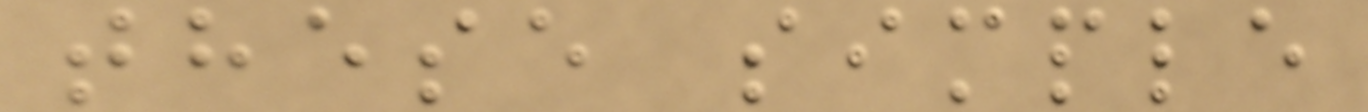these simple
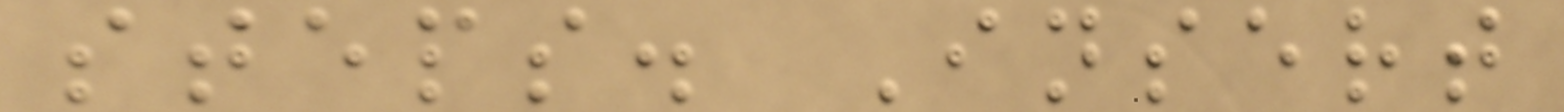steps. Insert
